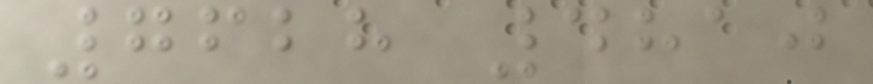7628 4810
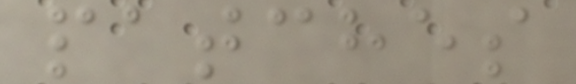patches
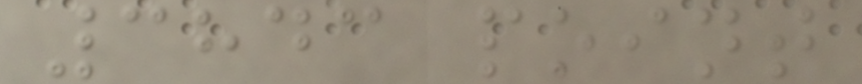3843 point
